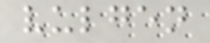vulgen
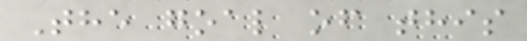The goal of this
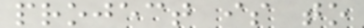project is to
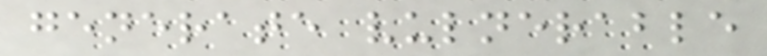generate vulnerable
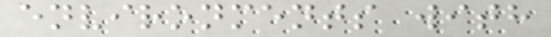environments with
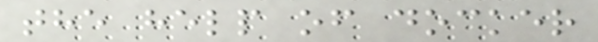the help of docker
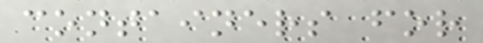containers for
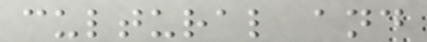cultural and
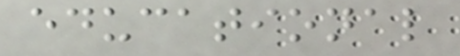educational
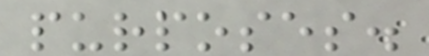purposes.
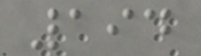194
